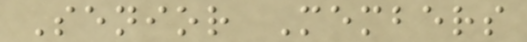Senior Members
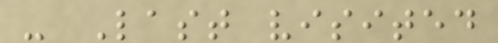- Last visited
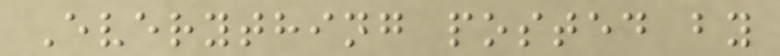Everything posted by
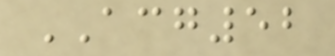ACG52
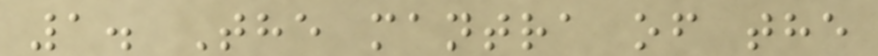1. The mantra of the
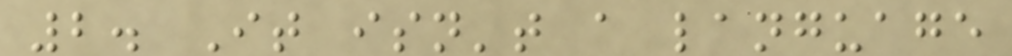2. It isn't a language
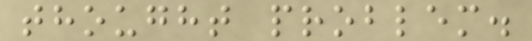thought problem.
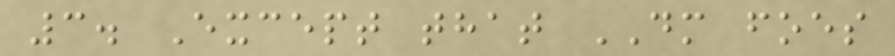3. Except that DM foes
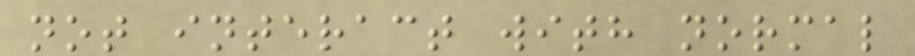not interact with normal
